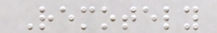Remotely
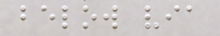below via
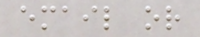email or
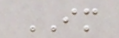IM
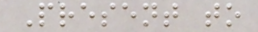Present to
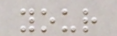your
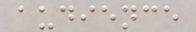audience
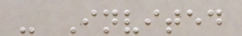- Invited
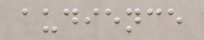audience
